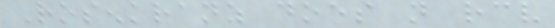Rosenkranz does not receive
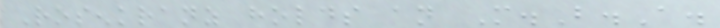Rosenkranz holds an M.B.A.
